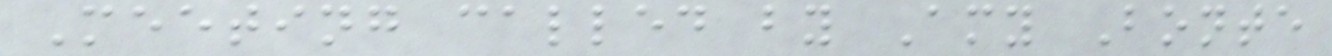Meeting called by Amy Bonte
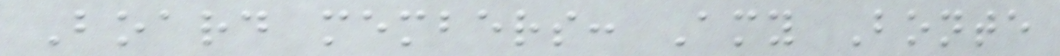Board members: Amy Bonte
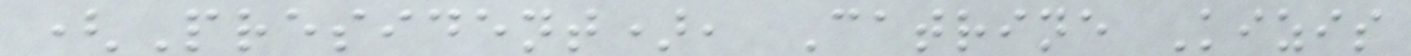(President), Catrine Kizis
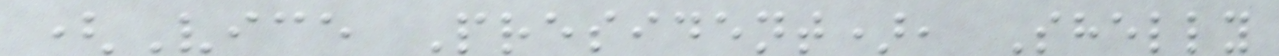(Vice President), Shelly
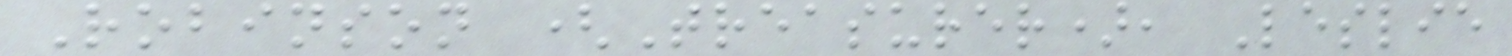Robinson (Treasurer), Leslie
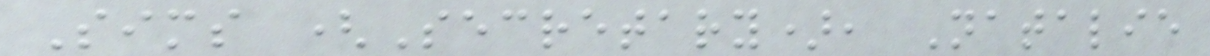Sims (Secretary), Natalie
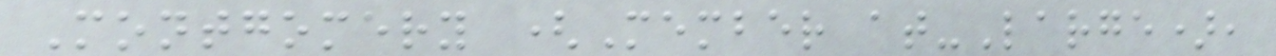Montgomery (Member at-Large),
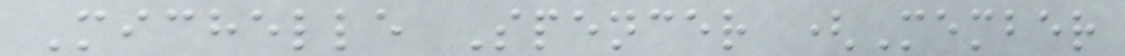Michelle Spencer (Member
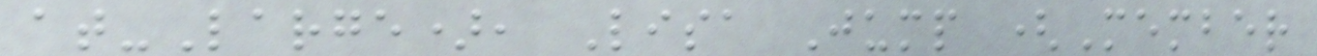at-Large), Lisa Jump (Member
